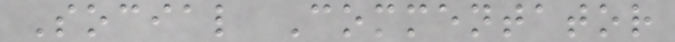Social Commentator
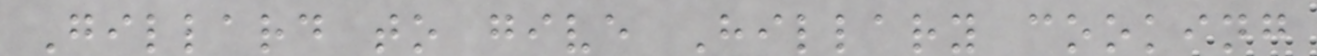Gillard to give Hillary cooking
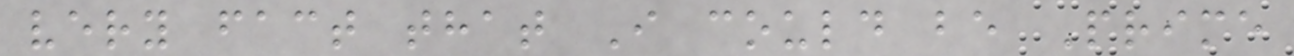very fact that I could be Prime
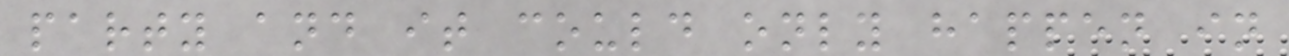party and it could only happen in
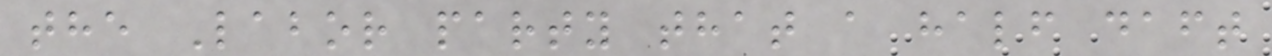the Labor party that a half daft
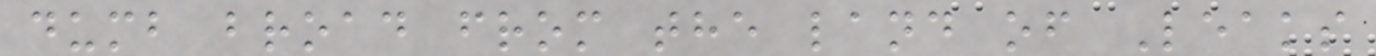dumb broad from the land of Leaks
